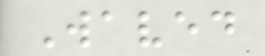Waved
